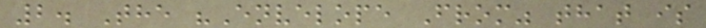2. The "Envelope From" that is
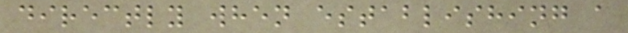directly when establishing a
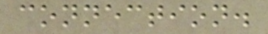connection.
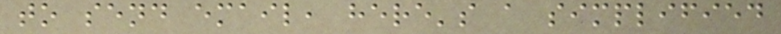to send email, here's a simplified
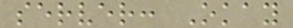server: Okay
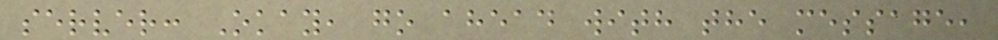server: Okay, go ahead with the message,
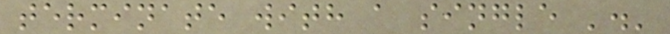terminate with a single '.'
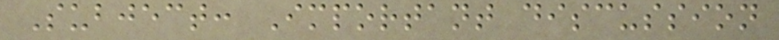Subject: Important discussion
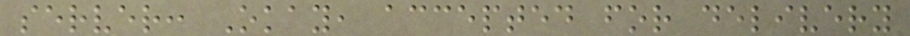server: Okay, accepted for delivery
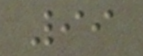99
